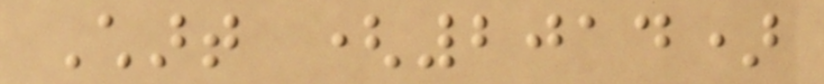Chart (2014)
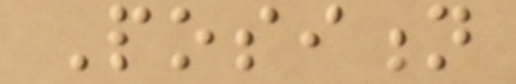Position
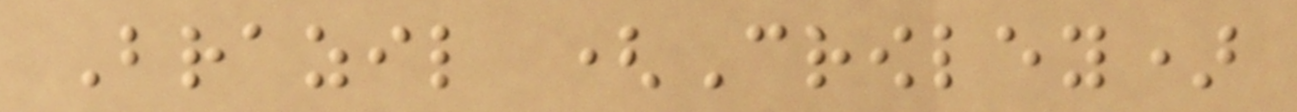Brazil (Crowley)
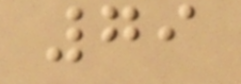79
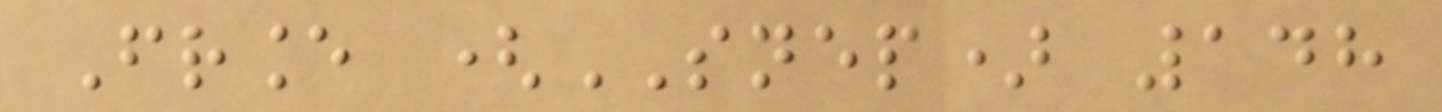France (SNEP) 148
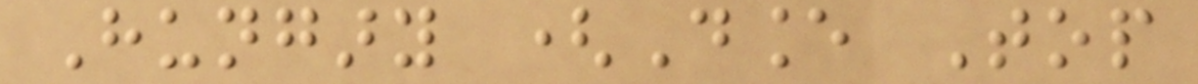Hungary (Dance Top
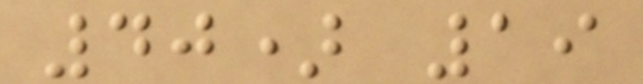40) 19
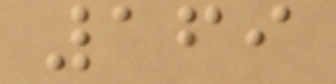169
